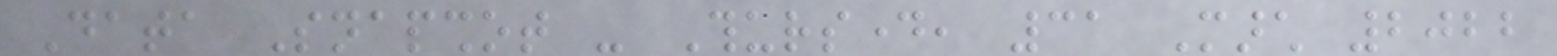Data Snapshot - Thursday, 31 March 2022
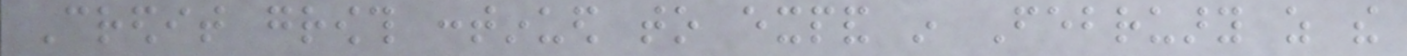Credit growth continued to expand in February as the
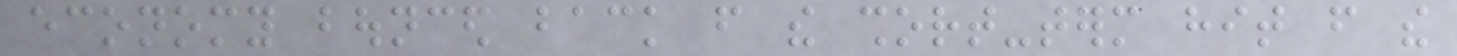economy bounced back from the short-term hit from the
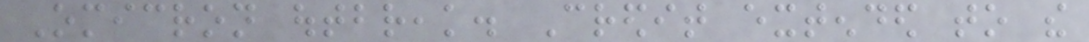Omicron outbreak. Credit extended to the
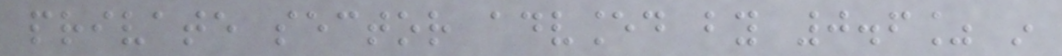private sector advanced by 0.6% in
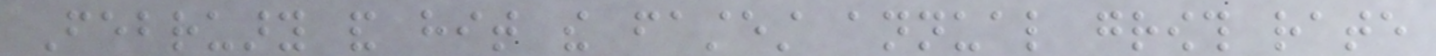February and hit the fastest annual growth rate
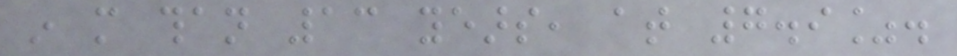in more than 13 years, at 7.9%.
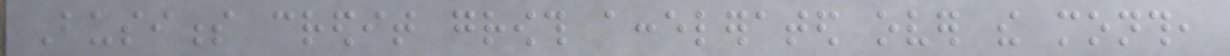Business credit growth accelerated over the month,
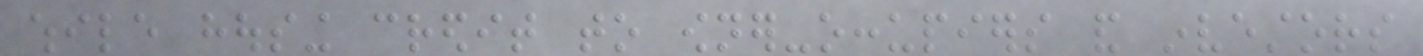while housing credit to owner-occupiers and investors
